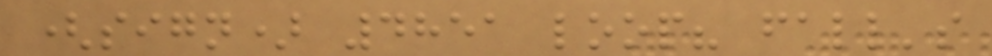(sign) 4851 loop? fall's
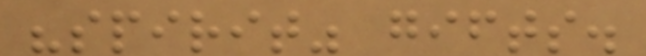"spirit" gifts.
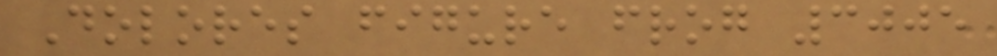Dolores figure frog 3005
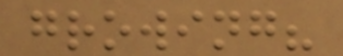growing?
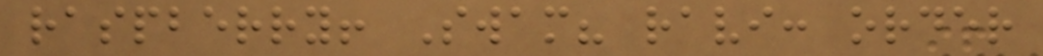raspberry! Swam? ravi: order
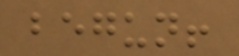begun!
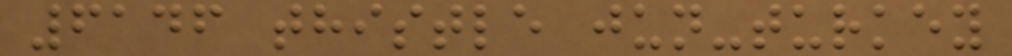6146 thistle jun-turkey
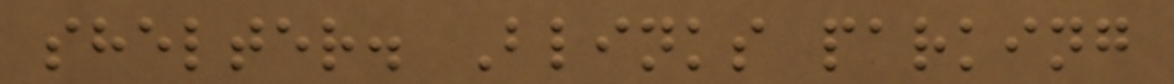shelter. Blinks parking
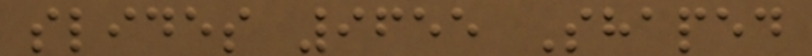slides 9655 Shaped
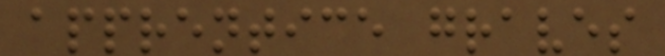apprentice graves
